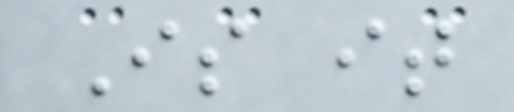Is it
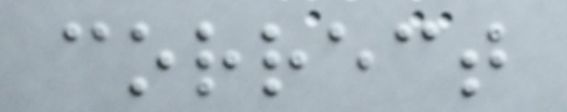correct
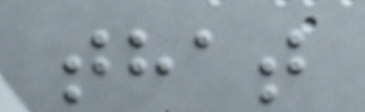that
